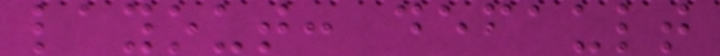layout: default
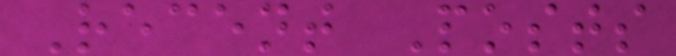Recent Posts
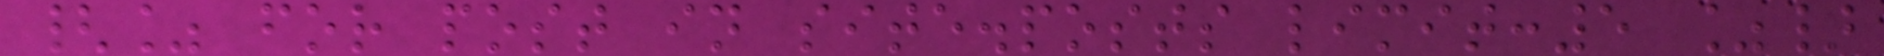{% for post in site.posts limit:5 %}
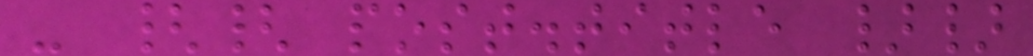- {{ post.title }}
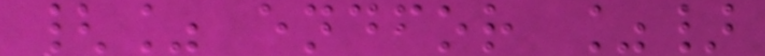{% endfor %}
